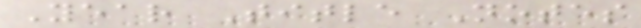Year Title Notes
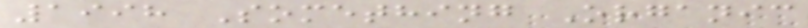1998 Something Organic
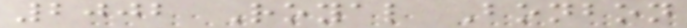2002 Royal Bonbon
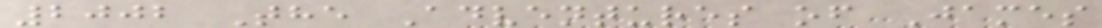2002 The Adventures of James
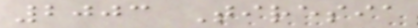2003 Tiresia
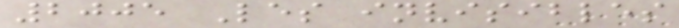2005 Les invisibles
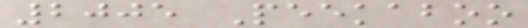2005 Peekaboo
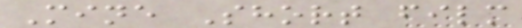Mine Short film
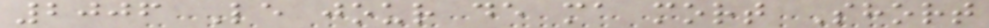2006 Le jour de ma mort Short
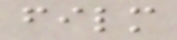film
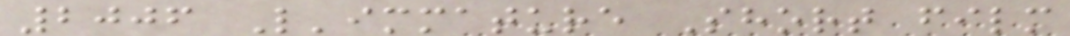2006 L'immature Short film
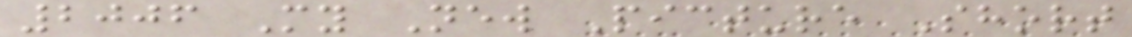2006 My New Picture Short
